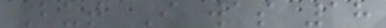But I was 18
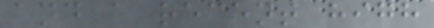and a recent high
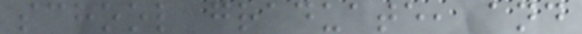school graduate, and
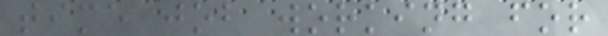time job working for
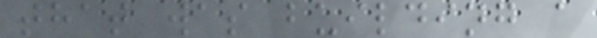that was building a
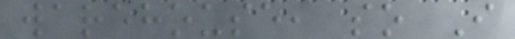warehouse, so I
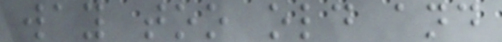way too old and
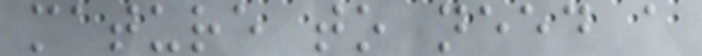mature to need a
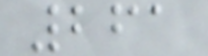261
